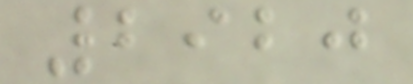2920
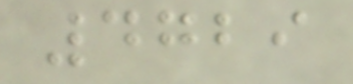4729
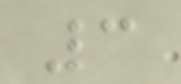3
